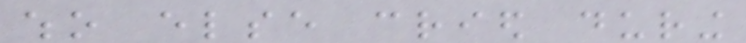who else cried during
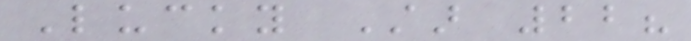Lucky Star 22?
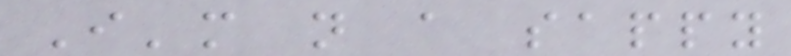I'm not a sappy
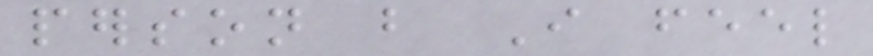person but I feel
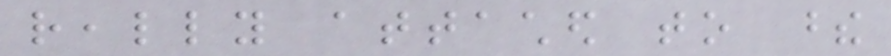really attached to these
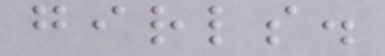girls.
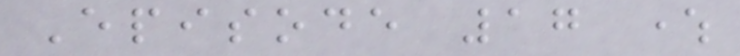Episode 17 where
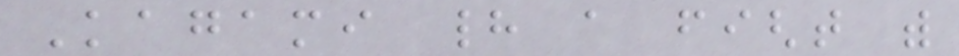Kagami had a fight with
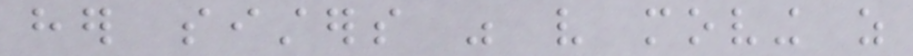her sisters was very moving as
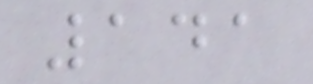141
